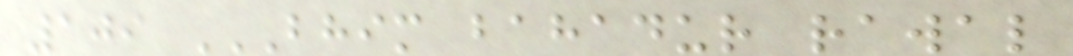109 BHIM BAHADUR RAWAL
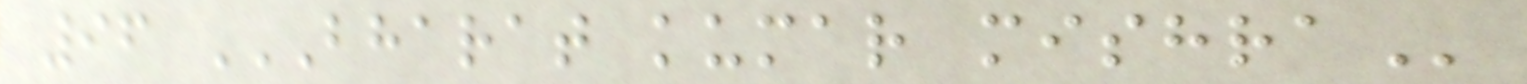96 BHARAT KUMAR MISHRA
